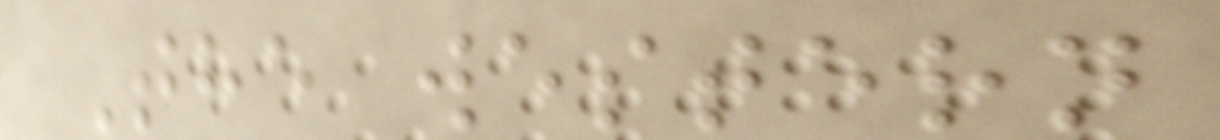The western
